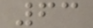63
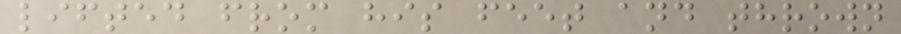lifted from his feet and thrown
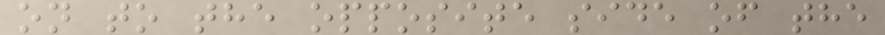on to the opposite side of the
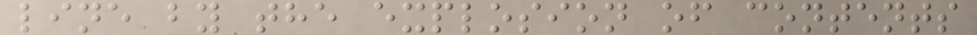line by the explosion of contents
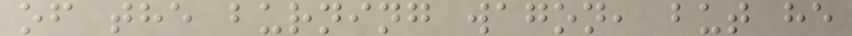of the burning wagon, but he
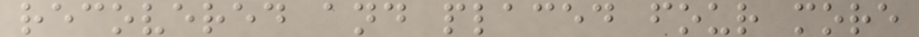recovered and placed four more
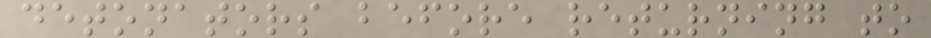detonators before returning to
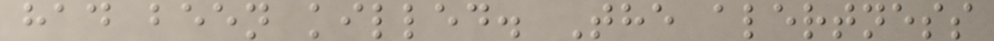had been killed. The alertness
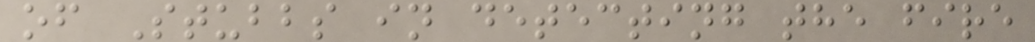of Stubbs in detecting the fire
